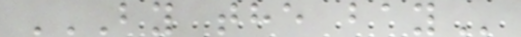BY THE BAY
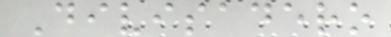Divisadero
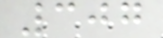307
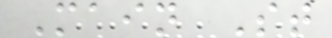Main St
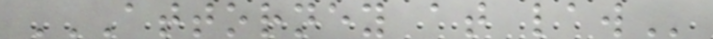ATTORNEY AT LAW
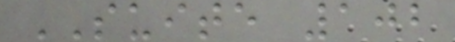SUITE 102
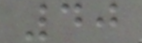40
